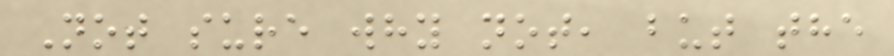Not sure why not, but the
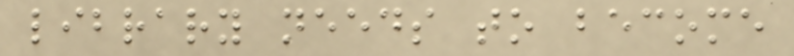library needs to become
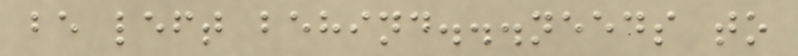be left behind...needs to
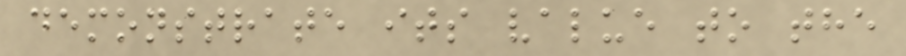demonstrate its value to the
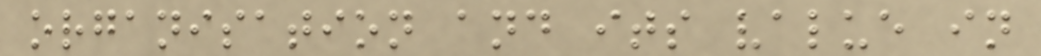organisation and its value in
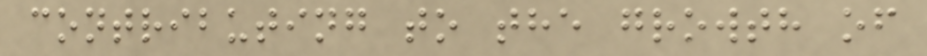contributing to the growth of
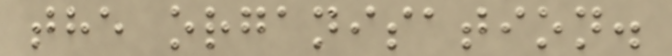the organisation.
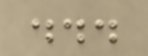...
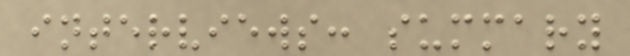interviews: summary
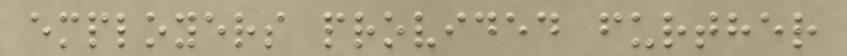employers provided further
